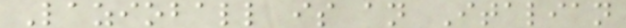Lazioball is an Italian
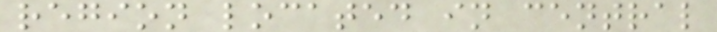region located in central
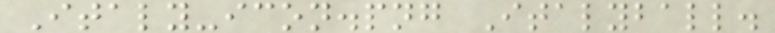Italy-icon.png Italyball.
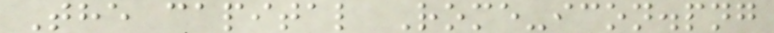The capital Rome-icon.png
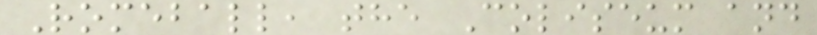Romeball, the Coliseum and
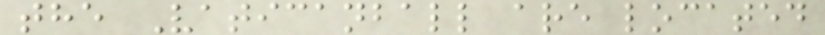the Vaticanball are located
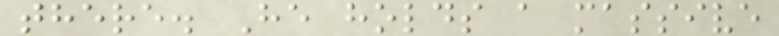there. He holds a massive
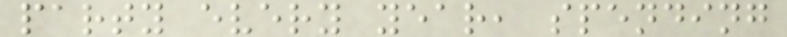party every year, spending
